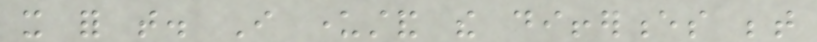it for that. I understand the differences between
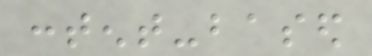content-based
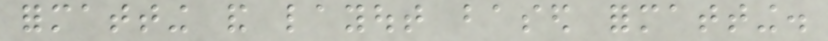formatting and layout based formatting.
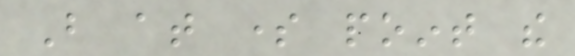But at some point the
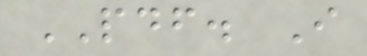PDF. I
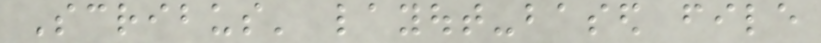Scribus' layout-based file
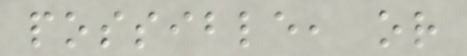possible, or
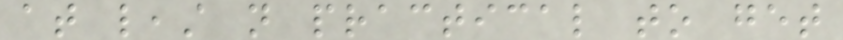at least not practical to get
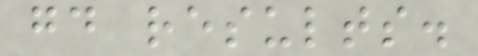good results.
